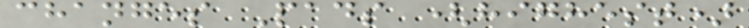changes Pads (highest)
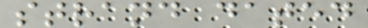strand dated
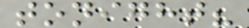tonight?
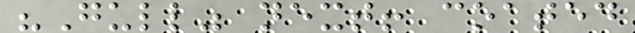"Gull" next! coated
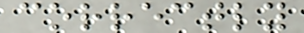correctly
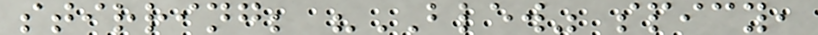stirring; "BLEW" spicy,
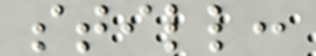still:
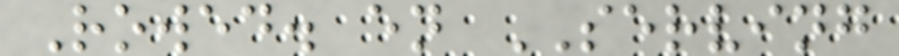Rowed. en SERVING
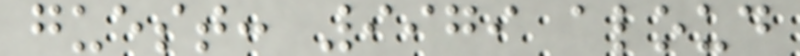guest: 9979 aloud
